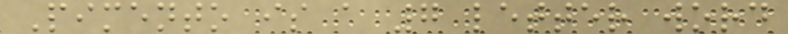Pimento is a 7 letter word
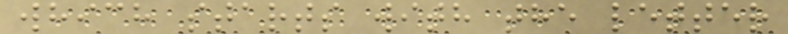which starts with the letter
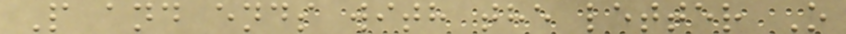P and ends with the letter O
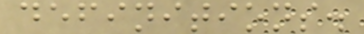definitions.
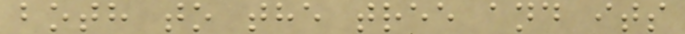both to the tree and its
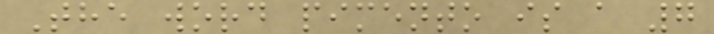The word pimento is a 7
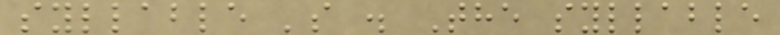syllable 's . The syllable
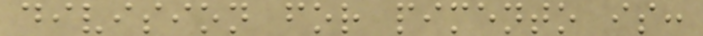division for pimento is:
